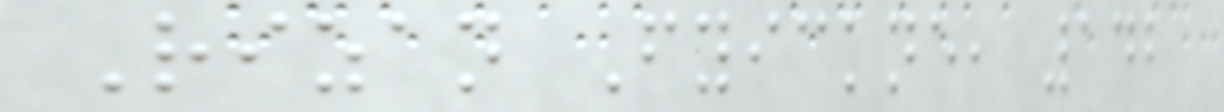Rizan Fyickne, 142
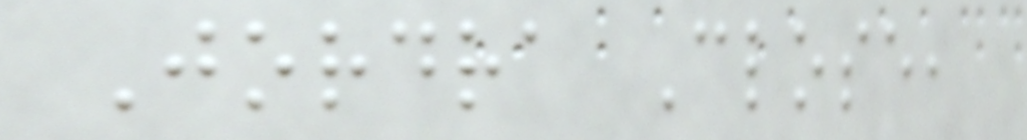Jordra Close,
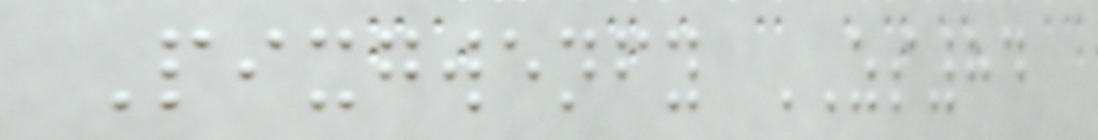Pixgwenfy ZS84
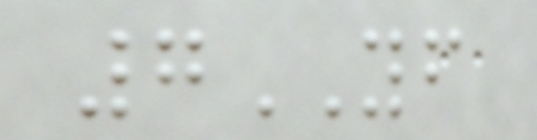7YF
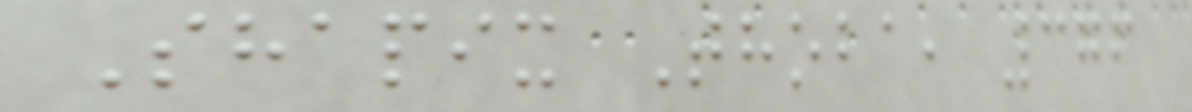Shapix Thoba, 376
